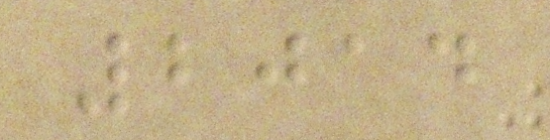2014
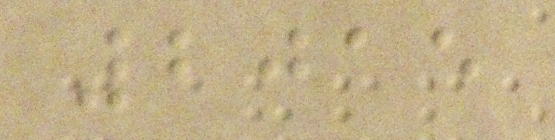2015
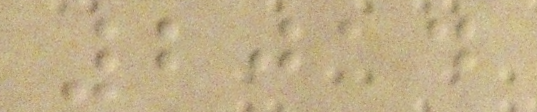2014
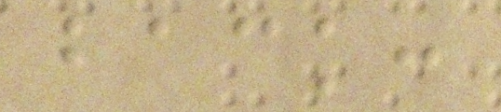back:
